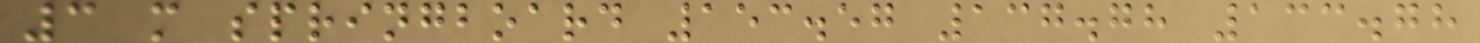3 m springboard 153.57 137.78 133.78
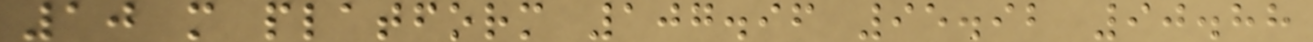10 m platform 107.96 95.92 90.88
